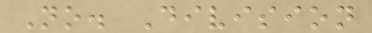No. Division
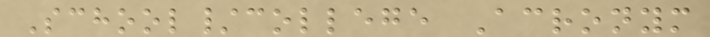School/college Acronym
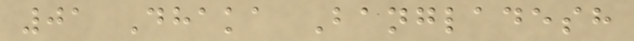01 Dhaka Bangladesh
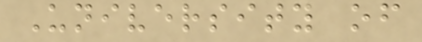University of
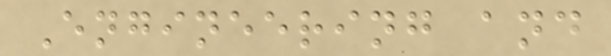Engineering and
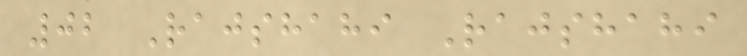02 Rajshahi Rajshahi
